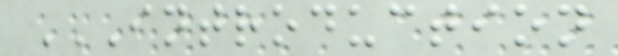INTRODUCTION
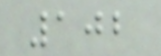102
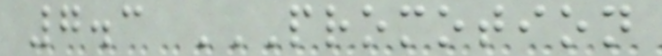7.3 PROMOTION
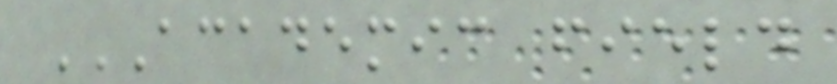ACADEMIC FIELD
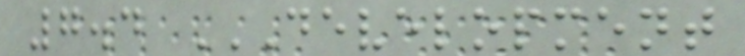7.4 DEVELOPMENT
